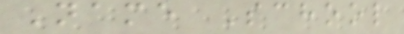Name School
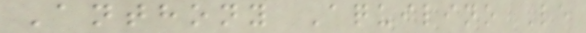Anthony Aquilino Le
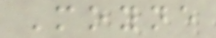Moyne
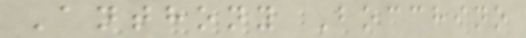Anthony Bocchino
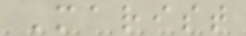Marist
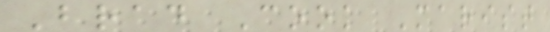Brad Cook Marist
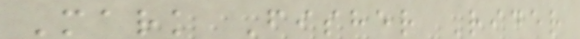Mark Fisher Rider
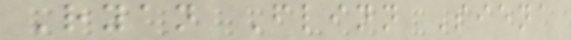Ryan Flinn Siena
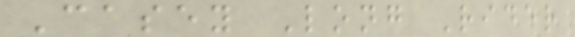Casey Long Rider
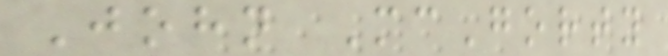John McGorty
